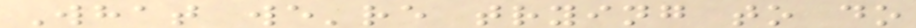What we're trying to do
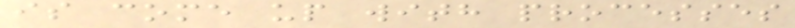is come up with processes
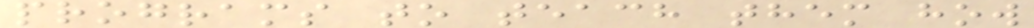programs to teach them how
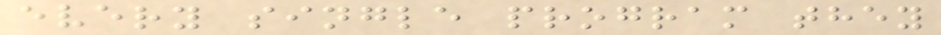every single program they
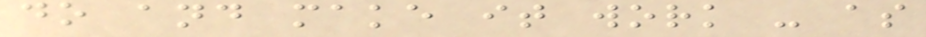do and make it work - as
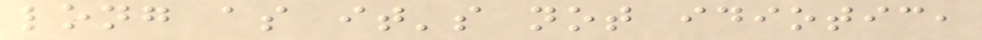long as it's not idiotic,
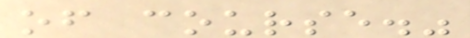of course."
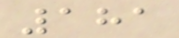181
